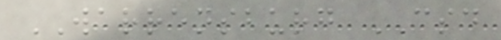WARRENSBURG CSD
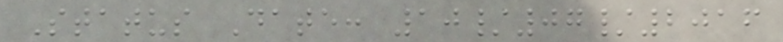Status Date: 10/07/2016
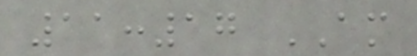11:17 AM
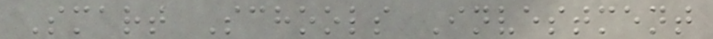Smart Schools Investment
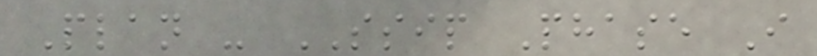Plan - SSIP Phase I
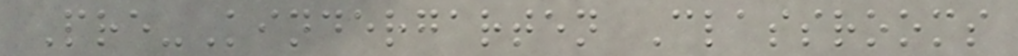Pre-Kindergarten Classrooms
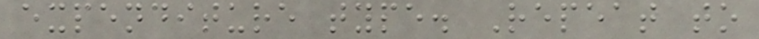expenditure type. Repeat to
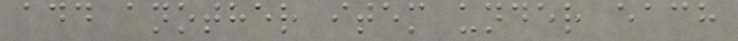add another item under each
